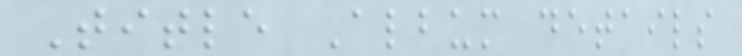Title Album details
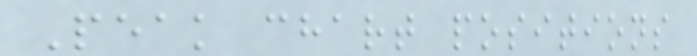Peak chart positions
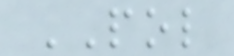POL
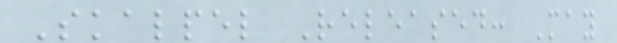Skalpel Released: May
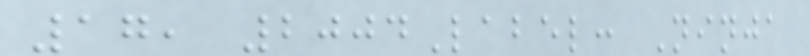17, 2004Label: Ninja
